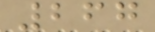267
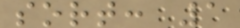sort: 1
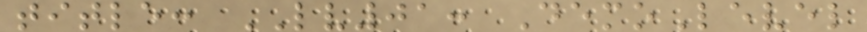title: LV01: DemoLevel
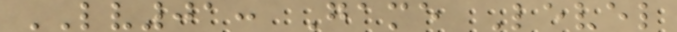LV01: Game Level
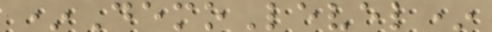*DemoLevel*
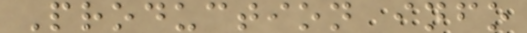Production info
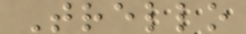Trello
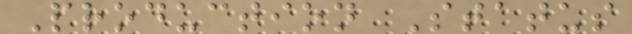Production Status
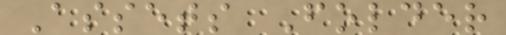Assets Folder
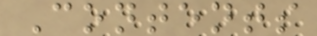Contents
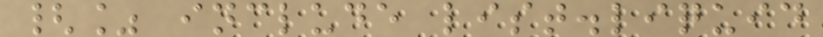{% include list.liquid
